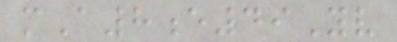mA8e49Yv
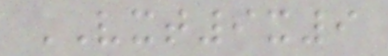VXT9x9
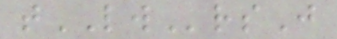tLWrsJ
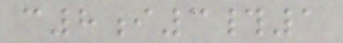c8i3#1
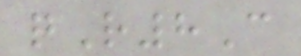qR8C
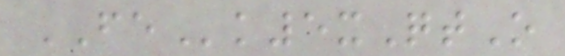FEk5xQtO
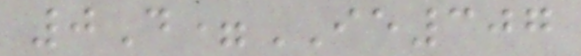0D=IE307
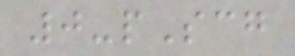0-pScg
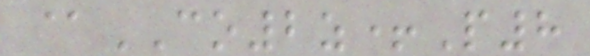@CO2z+P8
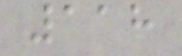118
